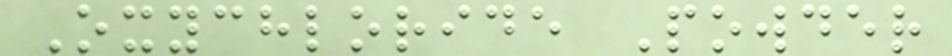Oxychloride Powder
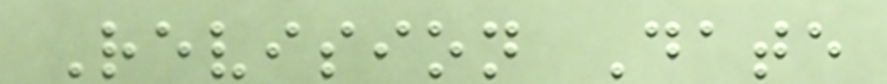Revision Date
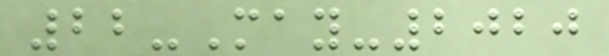22-May-2020
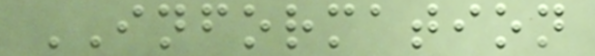INFORMATION
